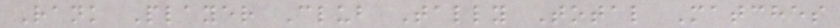Rank Player Club Tally Total Matches
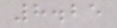8.25
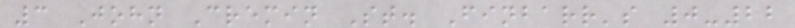3 John Cremin St. Finbarr's 0-22
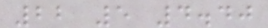22 5 4.40
